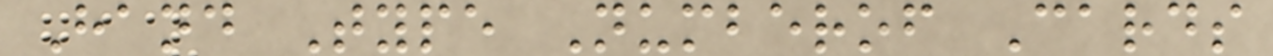Hand Type Numberof Cards
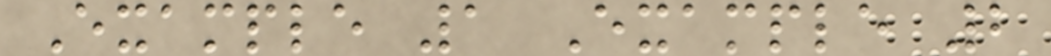Example 1 Example 2
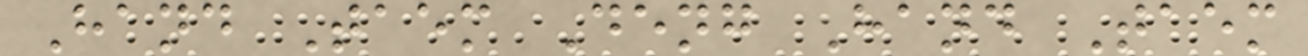Hand Taem Deng Hand Taem
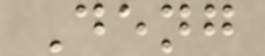Deng
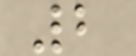2
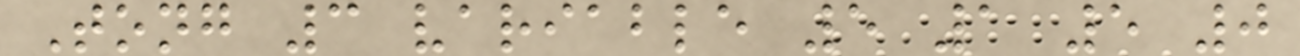Tong 3 variable 5 1 5 0
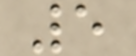5
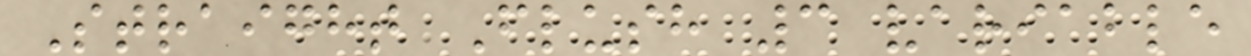Straight Flush 3 variable
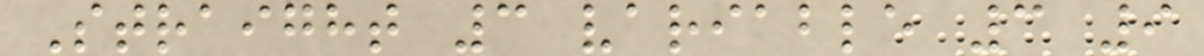Straight 3 variable 3 9
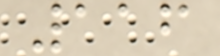116
